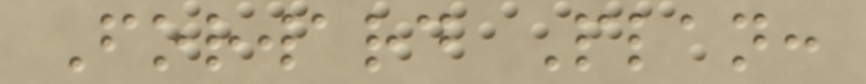Forward Plan:
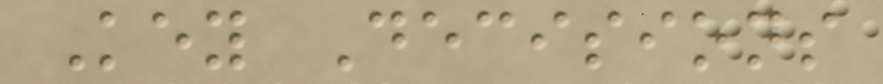Key Decisions
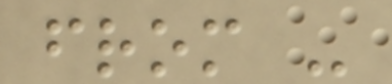from -
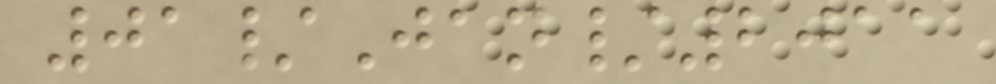01/Jan/2011
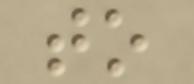to
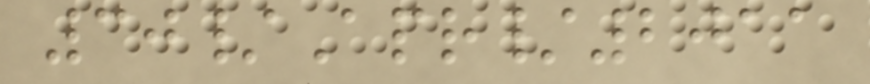30/Apr/2011
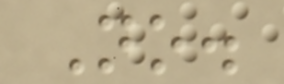No.
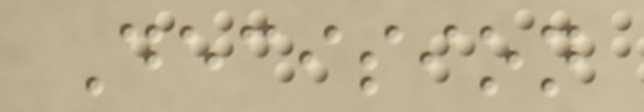Decision
